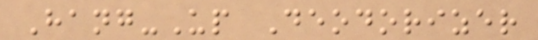Hang-Up Deodorizer
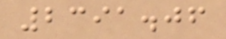2391.06
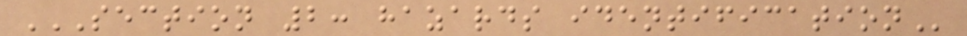SECTION 2: HAZARDS IDENTIFICATION
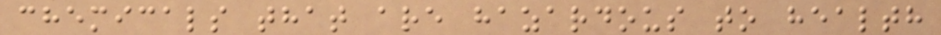chemicals that are hazardous to health
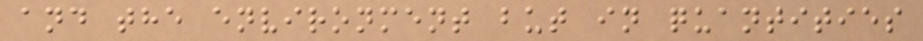and the environment but in quantities
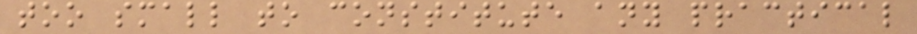too small to constitute any practical
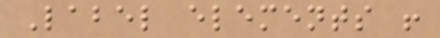Label elements !
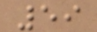59
